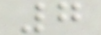7
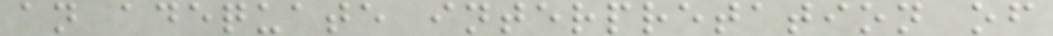an adequate interpretation of
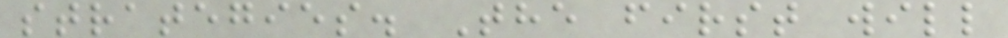strategies. The first will
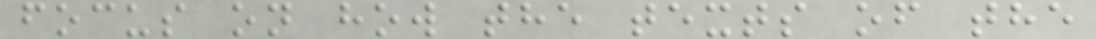focus on how the texts of the
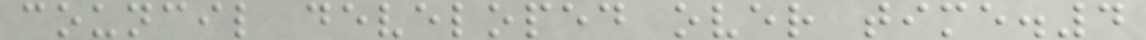council developed over time.4
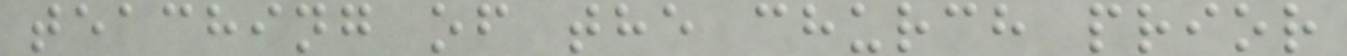teaching of the church prior
